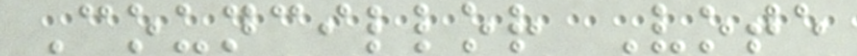Councillor Vote
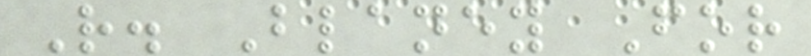R. Blaney For
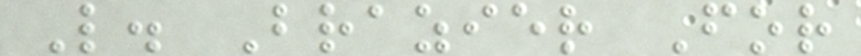L. Brazier For
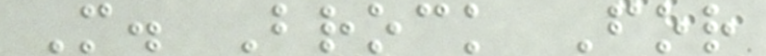M. Brock For
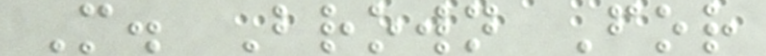M. Brown For
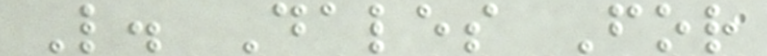L. Dales For
